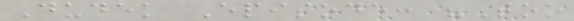Dudek Episode: "Too
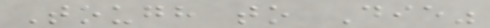Tough to Die"
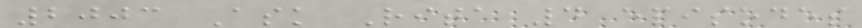2003 Ask Rita 4 episodes
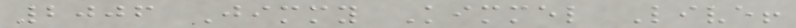2006 Jimmy Kimmel Live!
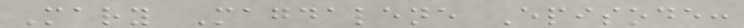Mary Magdalene Episode:
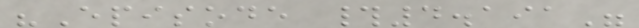"Episode #4.191"
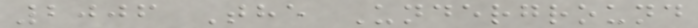2006 The Underground
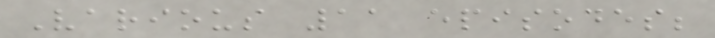Various 11 episodes;
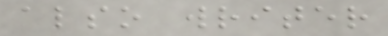also writer
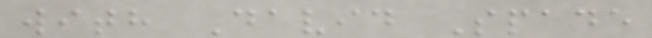with David Spade
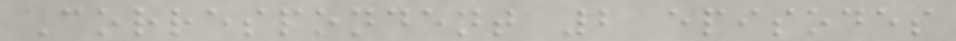Correspondent 2 episodes
